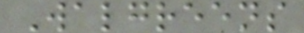Walgreens
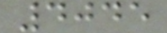4045
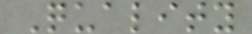Quality
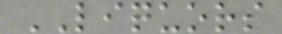LIQUORS
